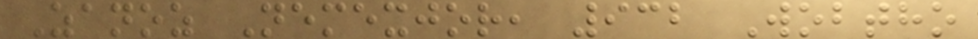Zanoz Nemexjor, 932 Wobtho
